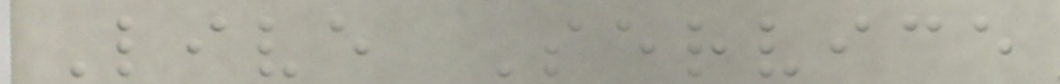Live Service
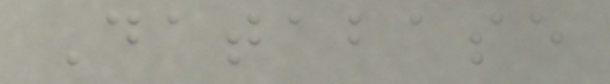Database
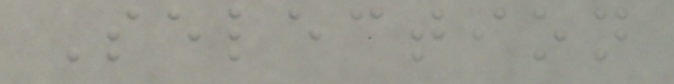Selection
